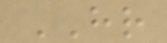HR
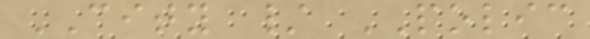CITY / POLIC
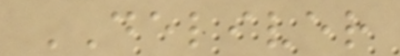DELIVER
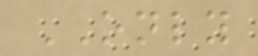ONLY
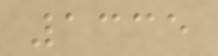1335
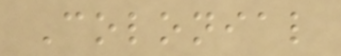Colonial
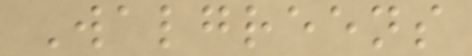Walgreens
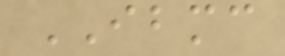IBMC
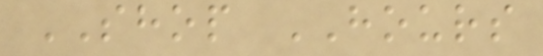SHOP HOURS
